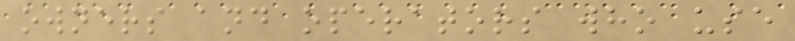owners and operators who use
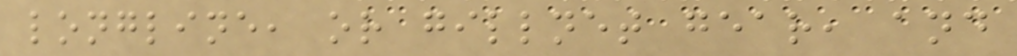longline, or gillnet gear, and
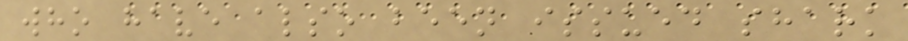who have also been issued shark
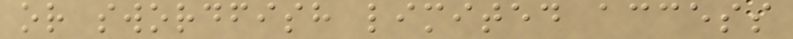or swordfish limited access
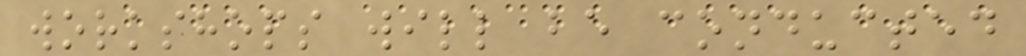workshops will be conducted
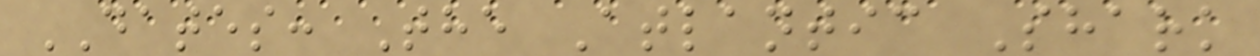DATES: The Atlantic Shark
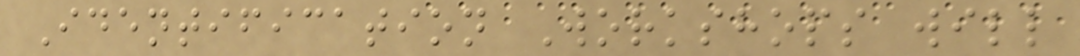Identification Workshops will
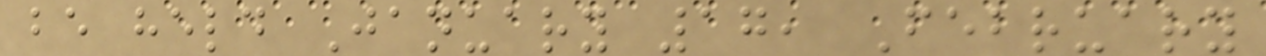be held January 17, February
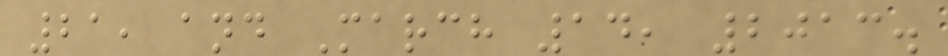21, and March 14, 2013.
